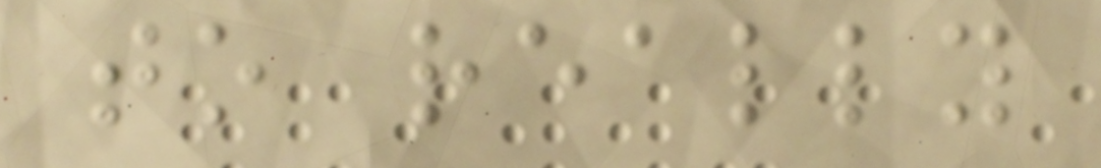to really
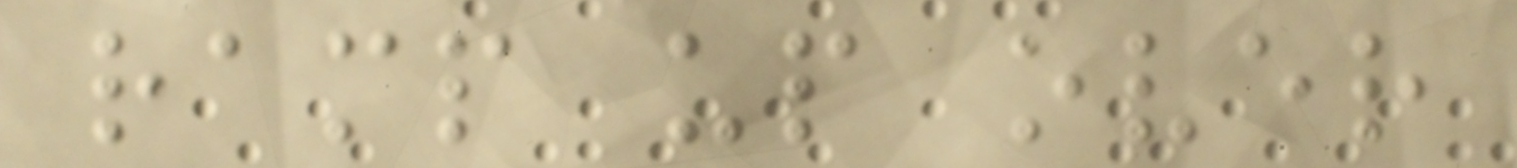ramp up over
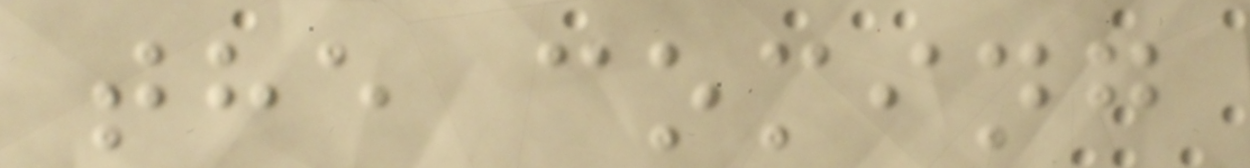the coming
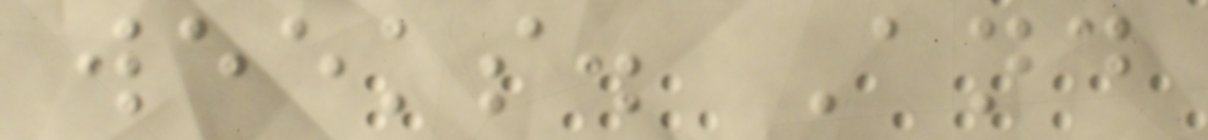weeks. And
